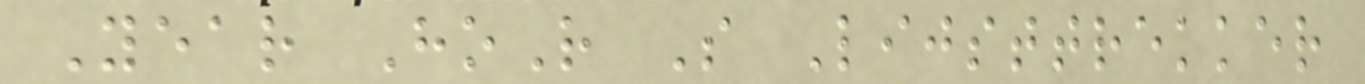Year HoR S Lijsttrekker
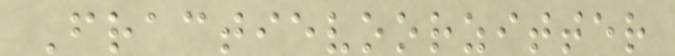Fractievoorzitter
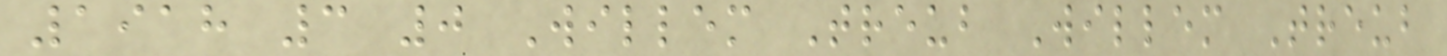1918 3 0 Willem Treub Willem Treub
